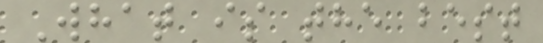What is the best
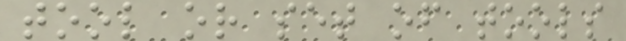tool or set of tools
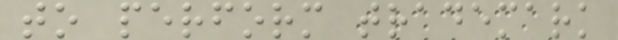to perform trademark
